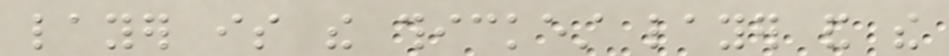layer is the thickest layer and the
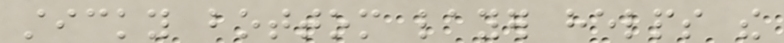sticky bottom layer helps the
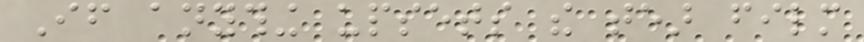If anything upsets the tear film
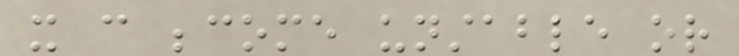it can become unstable or
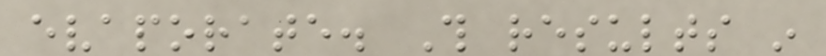evaporate. This results in
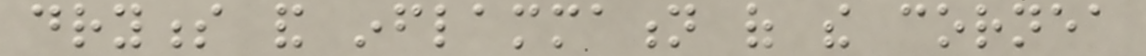dryness and inflammation of the cornea
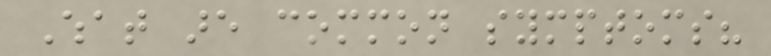What are common symptoms?
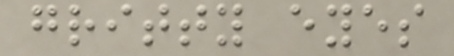gritty eyes
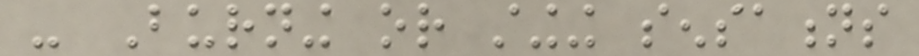- Burning or stinging sensations
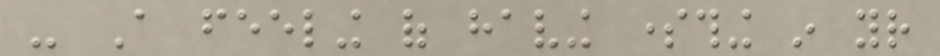- A feeling of having something in your
